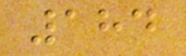184
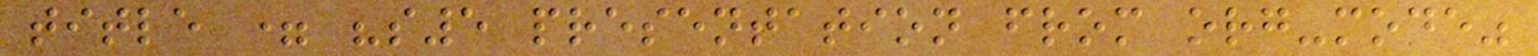title = "s5 presentation from org-mode"
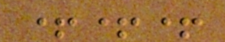+++
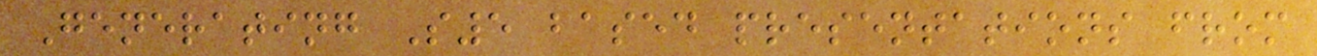Generating S5 based presentations from
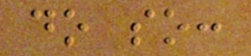do so:
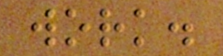work.
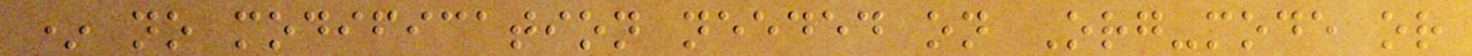* no modification needed on Org-mode or
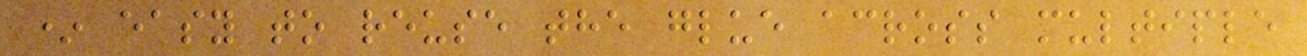* easy to reuse the glue across multiple
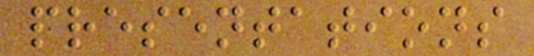presentations
